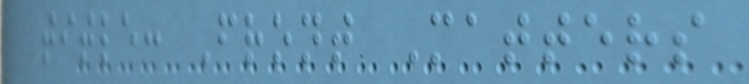title: Front Matters
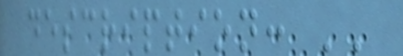description: ''
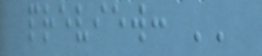preview: ''
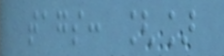tags: []
